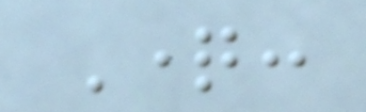Question:
